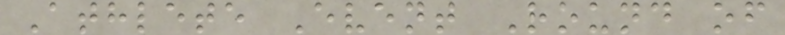Athlete Event Round of
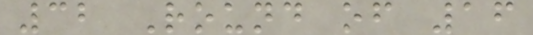32 Round of 16
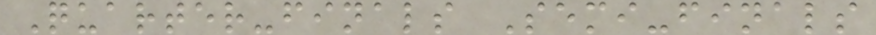Quarter-finals Semi-finals
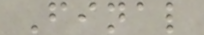Final
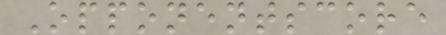Opponentscore
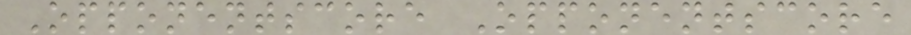Opponentscore Opponentscore
